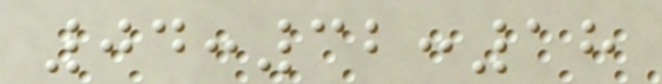04:32:18
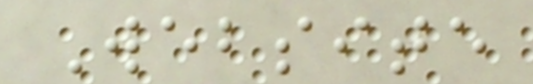Website
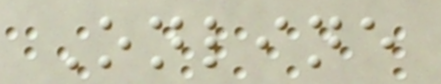Online
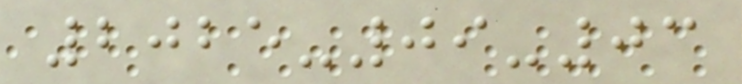2025-09-03
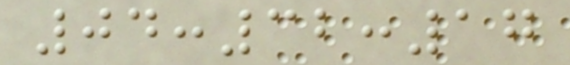04:32:17
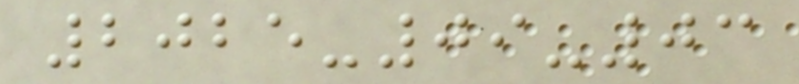2025-09-03
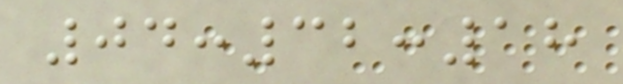04:32:18
